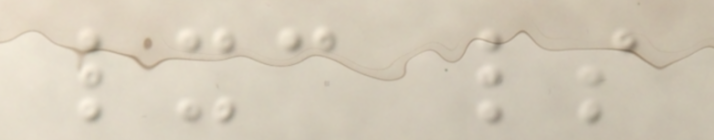lxc ls
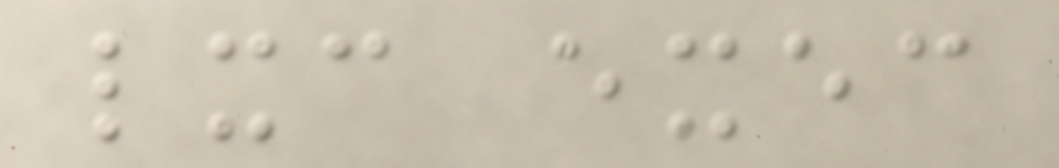lxc exec
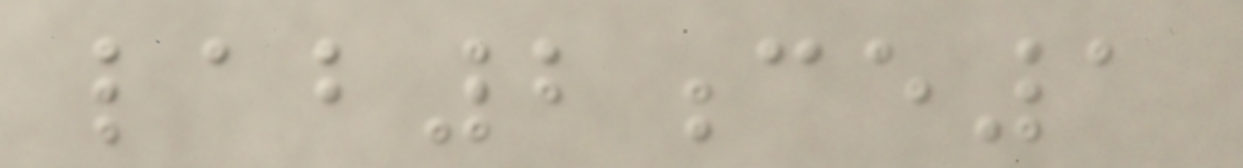lab2ce1
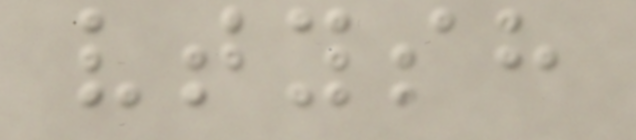vtysh
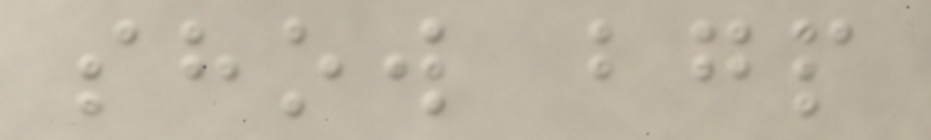show bgp
